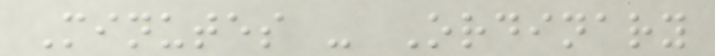Minutes - Ordinary
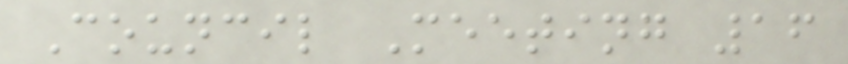Council Meeting 16
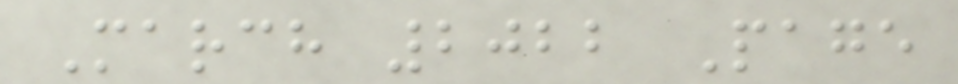March 2022 Page
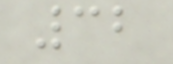32
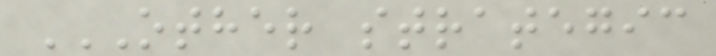OTHER STRATEGIC
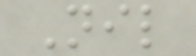Nil
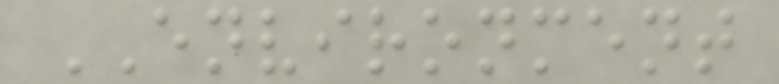ENVIRONMENT
